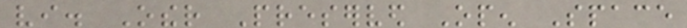vi. Other Preserved Open Space
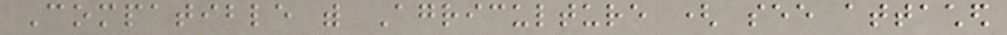Compatible with Agriculture ( see attached
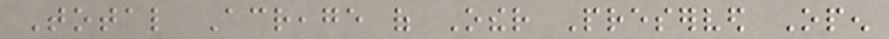Total Acreage of Other Preserved Open
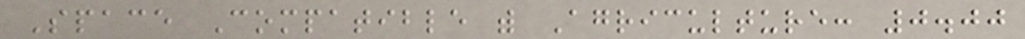Space Compatible with Agriculture: 0.00
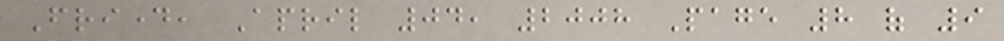Friday, April 04, 2008 Page 8 of 9
